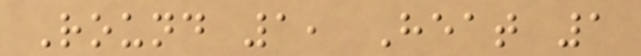Round 1, Heat 1
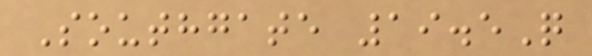Southgate 19.5Q
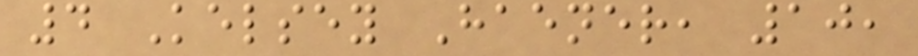4 Kelsey Haener, 10,
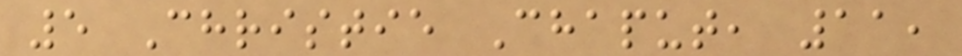5 Christie Chaput, 11,
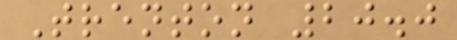Trenton 20.0
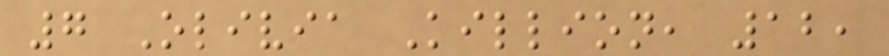7 Olivia Killion, 12,
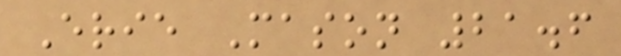Erie Mason 21.6
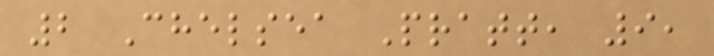2 Chelsea Pratt, 9,
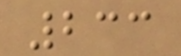233
